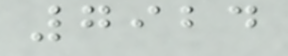7924
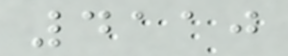4110
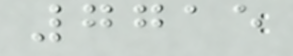7715
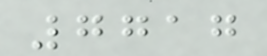7717
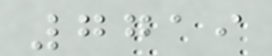7719
